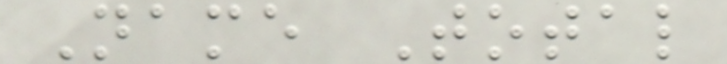Name Total
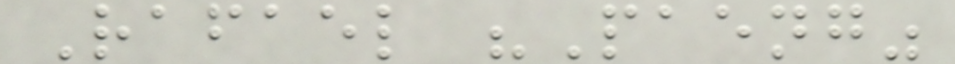Rafael "Paeng"
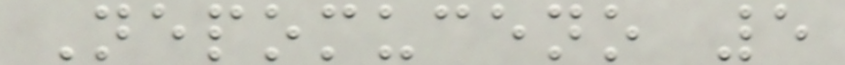Nepomuceno 5
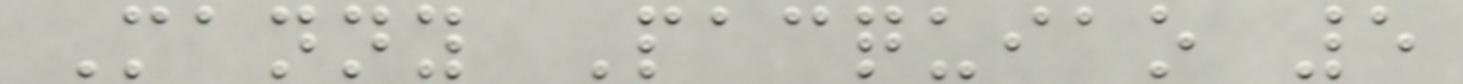Manny Pacquiao 5
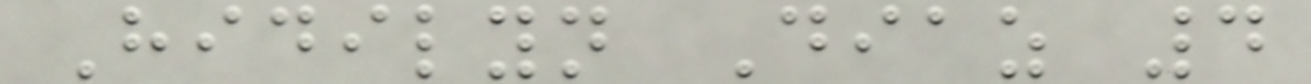Hidilyn Diaz 4
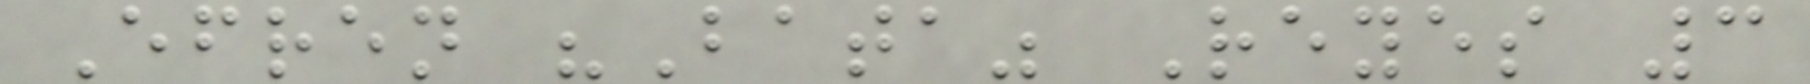Efren "Bata" Reyes 3
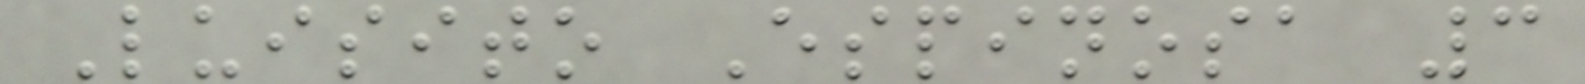Luisito Espinosa 3
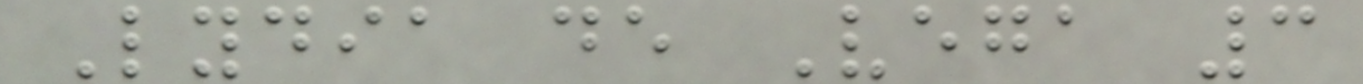Lydia de Vega 3
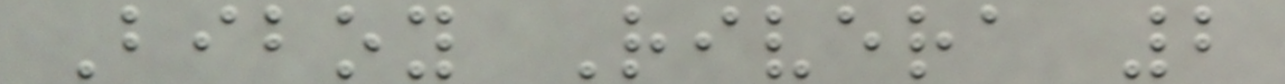Biboy Rivera 2
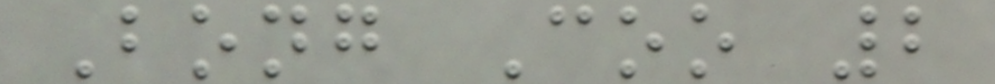Bong Coo 2
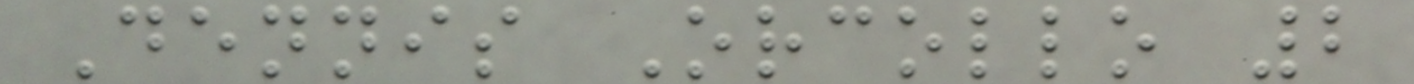Dennis Orcollo 2
